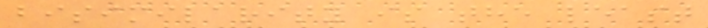bisimilarity is the least
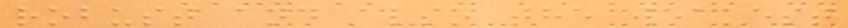robust and also the weakest
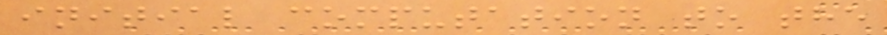initial computation to the
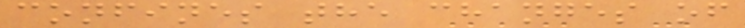confines the changes of
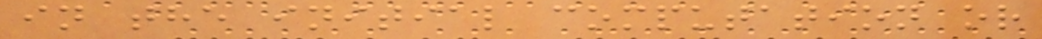in the initial computation or
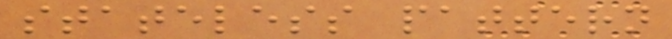stateless pattern
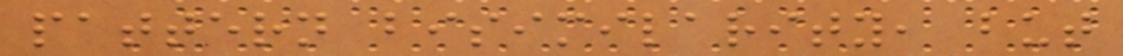pattern bisimilarity, but
